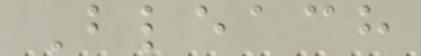Bleach
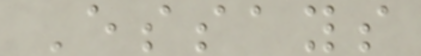Essays
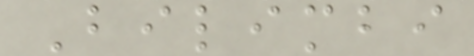Bilimbi
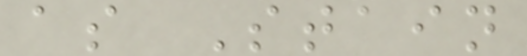as Stain
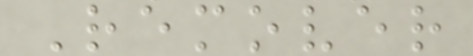Remover
